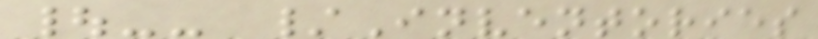|-- /Inventories
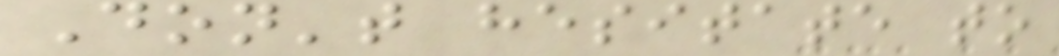Don't hesitate to
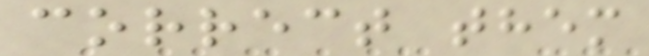correct them
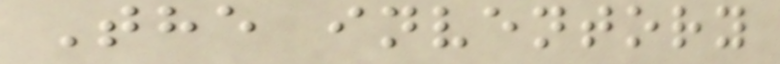The inventory
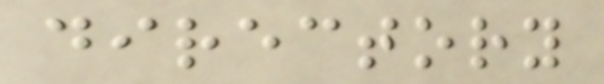directory
